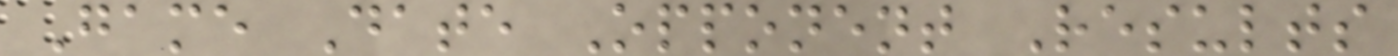Game Date Opponent Results
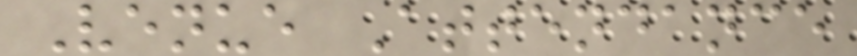Venue Attendance
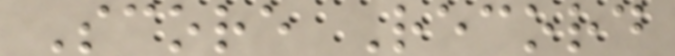Score Record
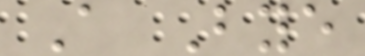A Bye
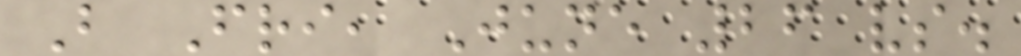B Fri, June 26 vs.
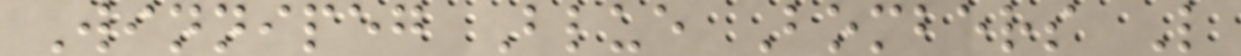Winnipeg Blue Bombers L
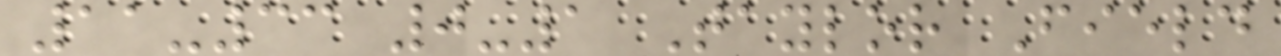11-33 0-1 Taylor Field
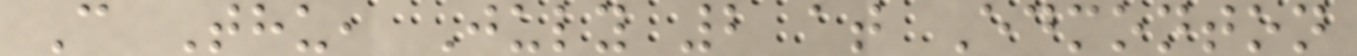C Thu, July 2 at Edmonton
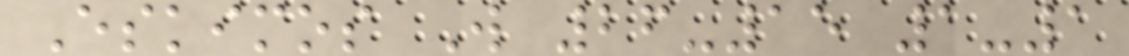Eskimos W 26-15 1-1
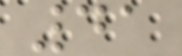41
